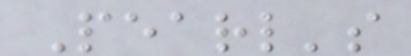Pearl's
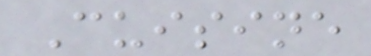Cuisine
